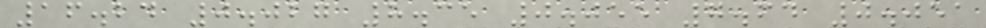16.24 0.027 8.35 0.055 7.64 0.051
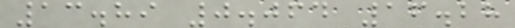13.89 0.064 16.28
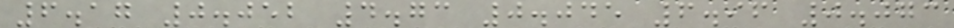6.17 0.052 4.73 0.045 6.96 0.073
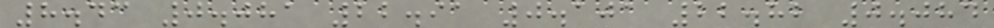8.43 0.081 22.91 0.101 22.82 0.084
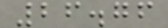26.76
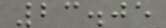23.05
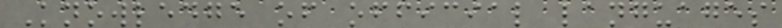Knowledge of official languages
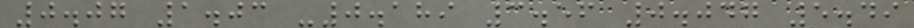0.07 1.03 -0.189 3.56 0.047 5.49
